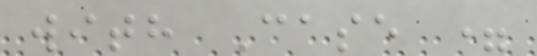with Case =
